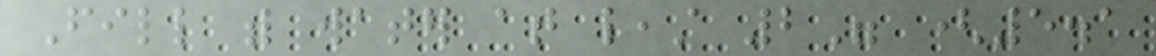Fill with water at least 2" (5.1
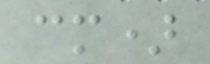cm)
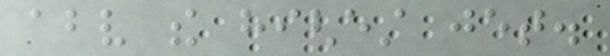above the highest jet.
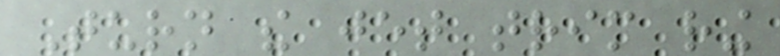Turn the jet trim ring
